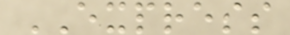EXPRESS
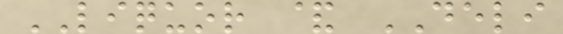LIQUOR & DELI
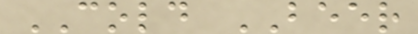COLD BEER
